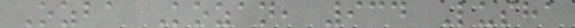Ozba Kozan, 934 Lusha
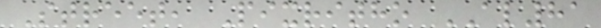Street, Pixritho AL81
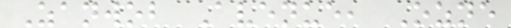Zanwob Avenue, Ozne
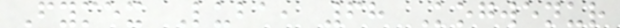Fymex Luba, 68 Kogwenur
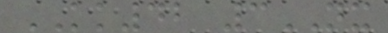KK42 3NX
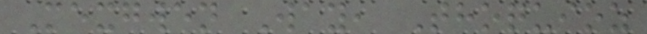Mexgwen Way, Thoquioz
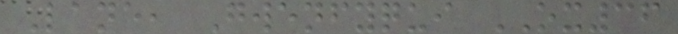Lane, Gwenfyqui OX36
